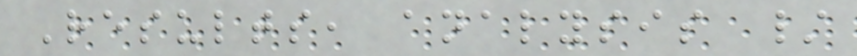Results, analysis /
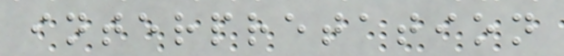interpretation
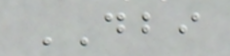DBI
